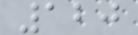120
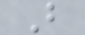B
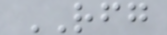RFG
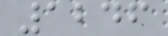1246
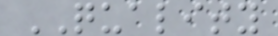QUALITY
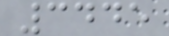3445
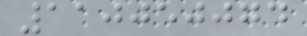110050074
